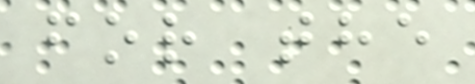for the
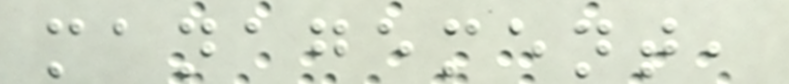management,
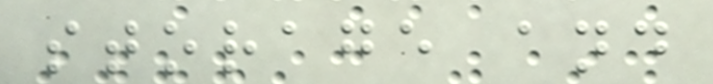storage and
